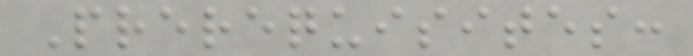Prerequisites:
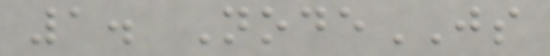1. NodeJS
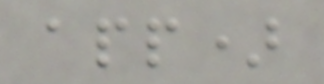app)
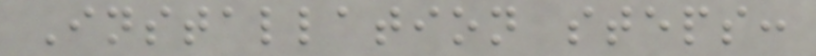Installation steps:
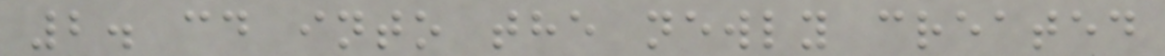2. cd into the newly created
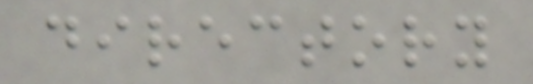directory
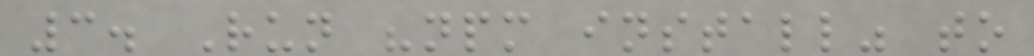3. Run "npm install" to
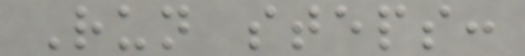Run steps:
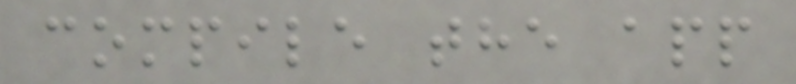compile the app
